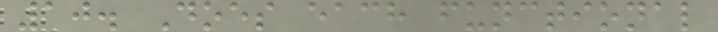10. Does each functional
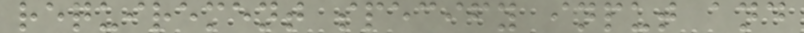requirement specify input and
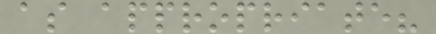as appropriate?
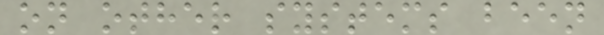on other systems been
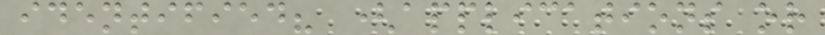identified? (applications or
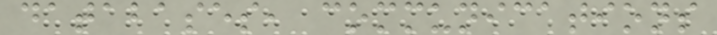databases, communications
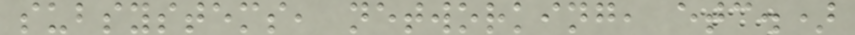subsystems, networking, etc.)
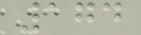174
